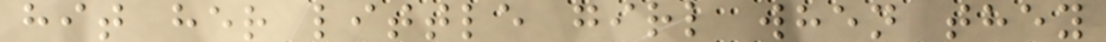hit her little girl when they
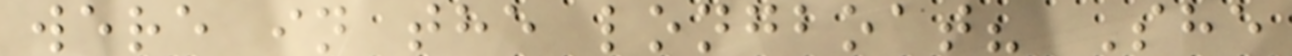were in the longboat? She
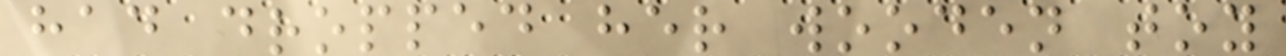had dropped her wooden toy
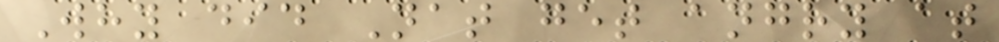Why did Nat get angry at
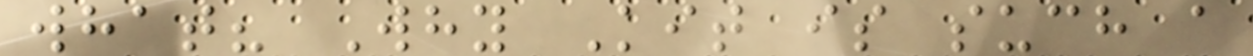what? Why Kit is such a
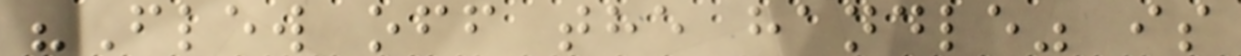"Flew off the handle" is
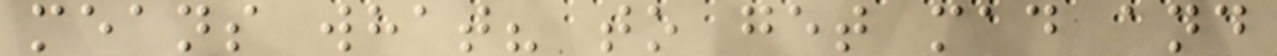means what? to get mad and
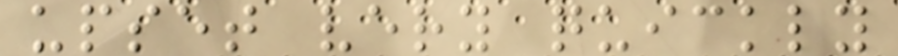upset very quickly
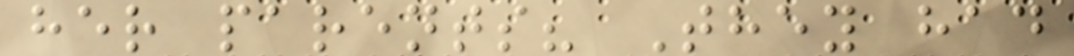her parents? They had
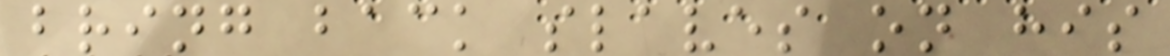bring back slaves on his
